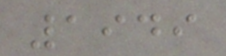1949
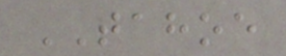TAHOE
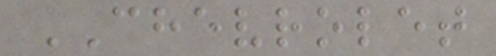CHEVROLET
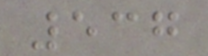537
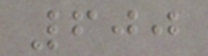600
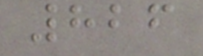826
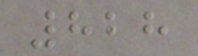828
